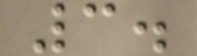3.
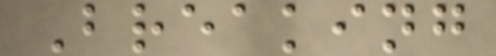Breaking
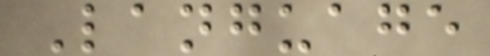Language
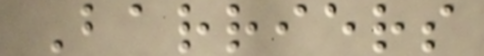Barriers
